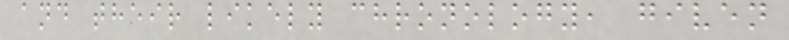and their likely chronology, given
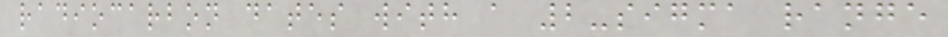radiocarbon dates with a 2-sigma range
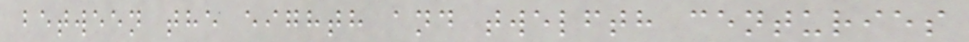between the eighth and twelfth centuries
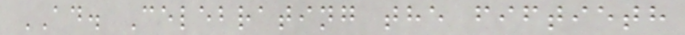AD. Celebrating the fiftieth
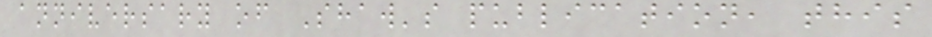anniversary of Shaw's publication, this
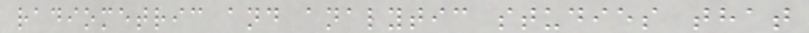radiometric and analytic studies that
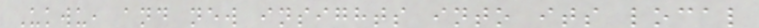Ukwu, and new insights into its local
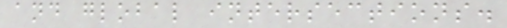and global intersections.
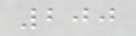200
